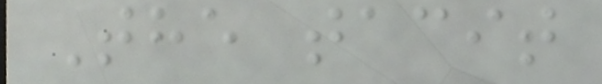The tacit
